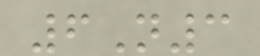6N3
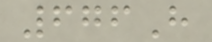676H
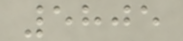5805
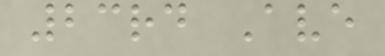23rd Ave
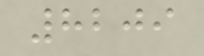8209
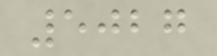5027
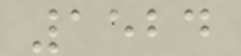1524
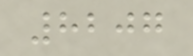8207
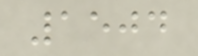1504
